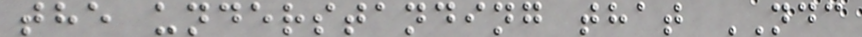the understanding that NDC
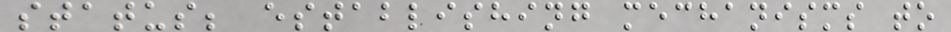status; establishing mechanisms to
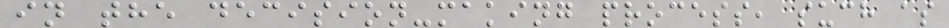in the decision-making process, such as
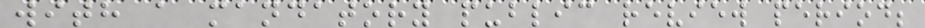with a mandatory public review period;
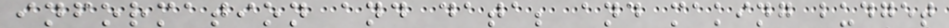information and data; and making budget
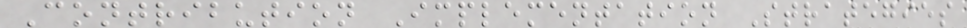Contribution Implementation Strategies
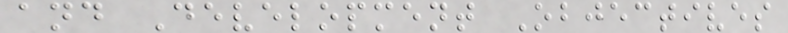and Development Objectives
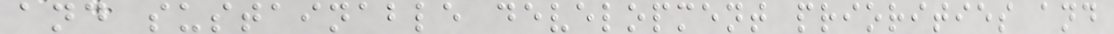and sustainable development priorities and
